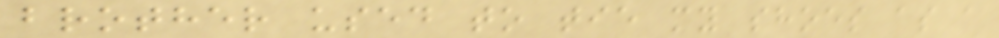brother used to tie my shoes as a
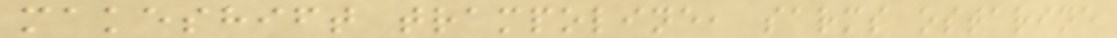makeshift trampoline, sarms ostarine
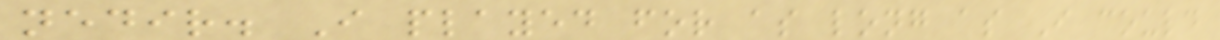nedir. I played for as long as I could
